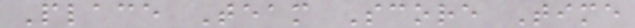Place Team Score Time
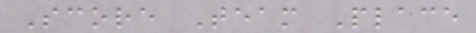Score Team Place
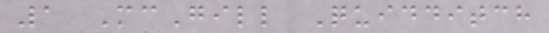1 McGill Quidditch
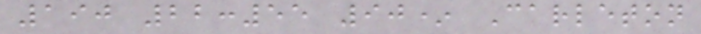190 22:55 90* Carleton
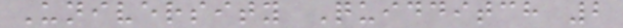University Quidditch 2
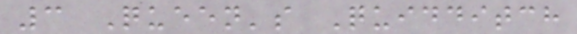3 Queen's Quidditch
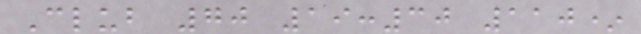Club 70 19:30 110*
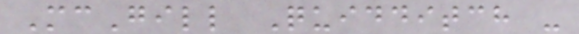McGill Quidditch -
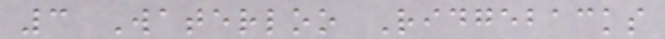3 Waterloo Ridgebacks
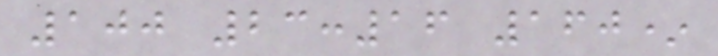100 23:16 160*
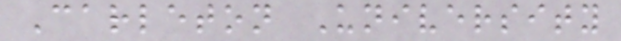Carleton University
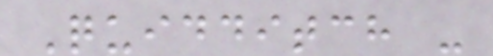Quidditch -
